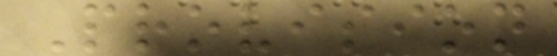Provision
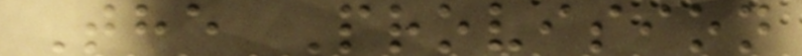The Provision
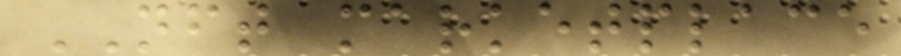NFT marketplace
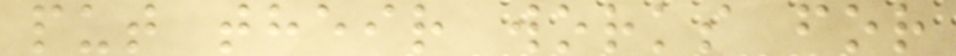put their works for
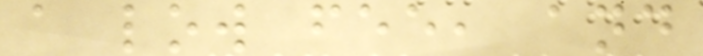a low fee, and
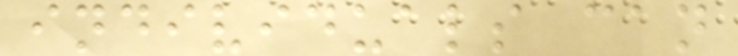individuals can
